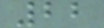22
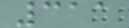311
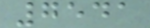7541
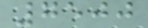7500
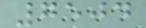7504
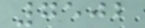7502
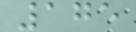175
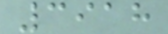3918
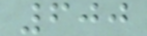600
